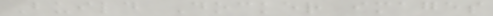Build Docker images
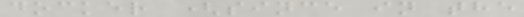docker (since in the
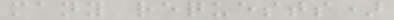many requests)
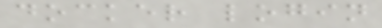docker login
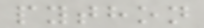python
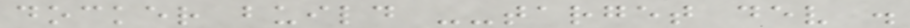docker build --target dev .
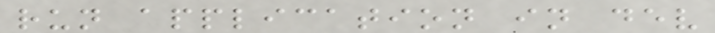run application in dev
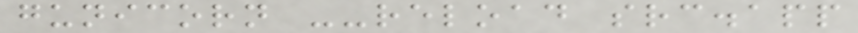gunicorn --reload src.app
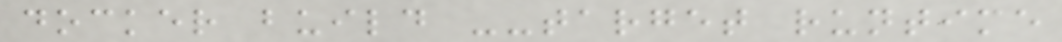docker build --target runtime
